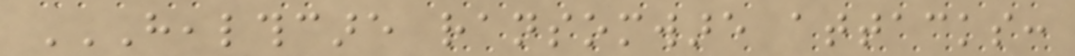HEALTHCARE RANSOMWARE ATTACKS:
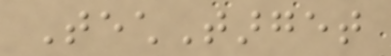TechTarget
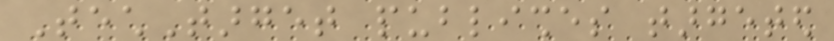TechTarget publishes targeted
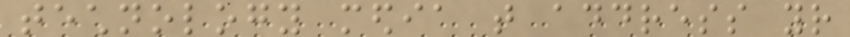technology media that address your
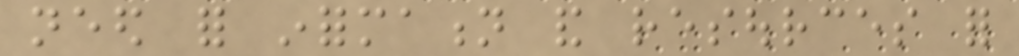need for information and resources for
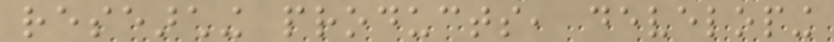researching products, developing
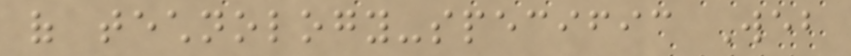of technology-specific Web
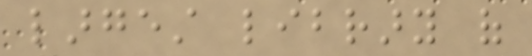largest library of
